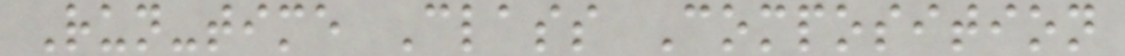Run-time Class Composition
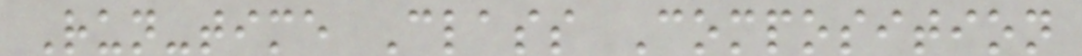Run-time Class Composition
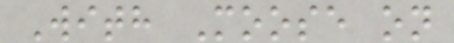With Moose on
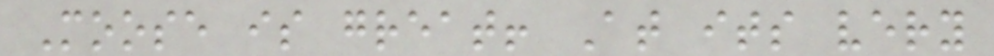Moose is great! At its very
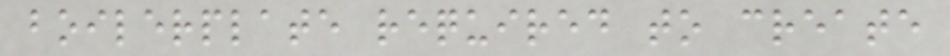boilerplate required to create
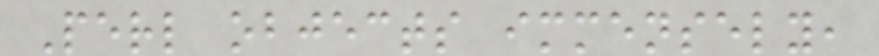Perl objects immensely,
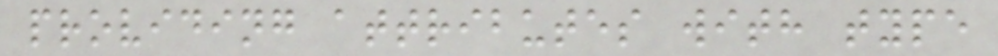providing attributes with type
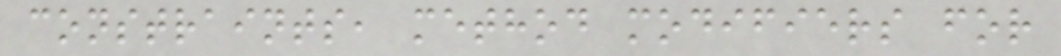constraints, method modifiers for
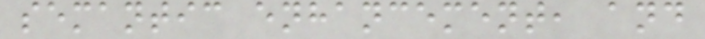semantic enhancement, and
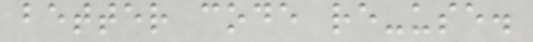better code re-use.
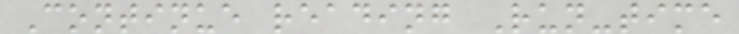Continue reading Run-time
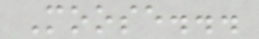Moose...
